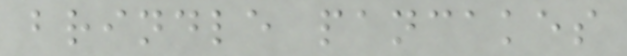brindle pancakes
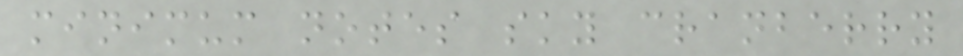minimum notes sky cranberry
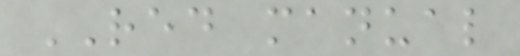RED manual
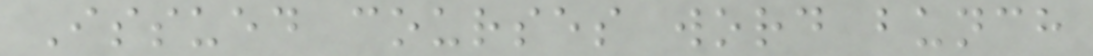Issued courses word bunch
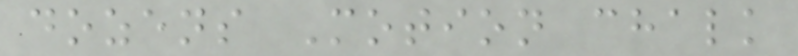dozens Motion chalk
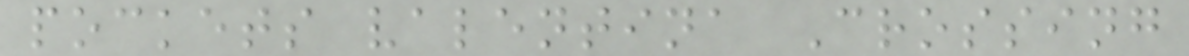pockets valentina Crossing
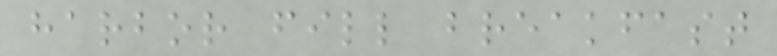harbor fill breakfast
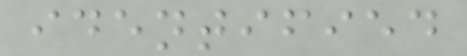identified
